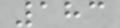183
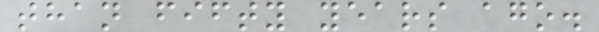than fifty years ago.
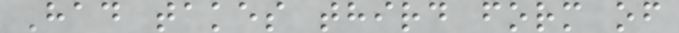Had takes third form of
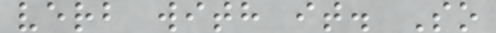verb with it. So
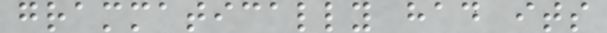grammatically had its
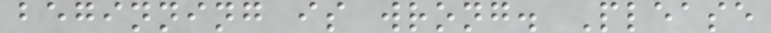beginning is wrong. Please
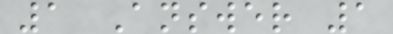1 Answer 1
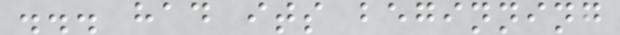... had its beginning
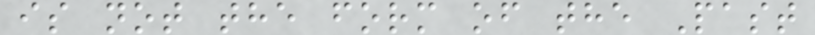is not the form of the Past
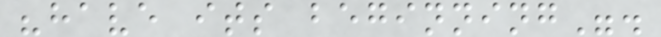"have its beginning".
